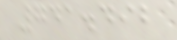741.492
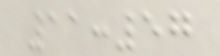11:57
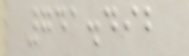741.492
